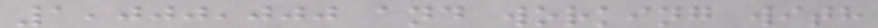1,000,000 and working with
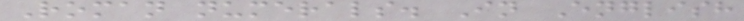Roman numerals. In English
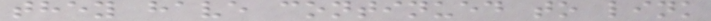they have continued to link
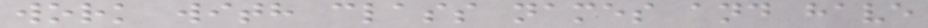work with class names and have
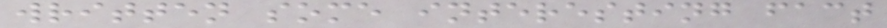written some interesting fact
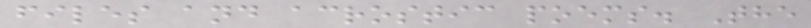files and acrostic poems. The
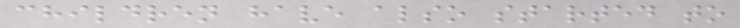children have also started to
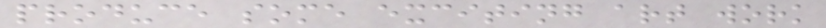produce some exciting art work
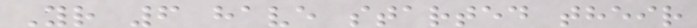Yr 6 have started their
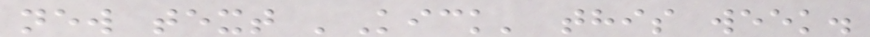new text 'Kick' this week.
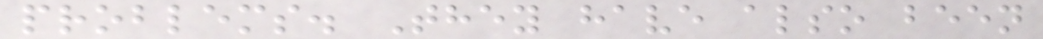problems. They have also been
